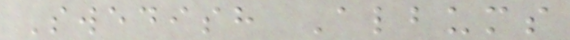Swedish Albums
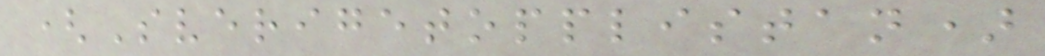(Sverigetopplistan)
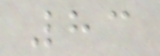83
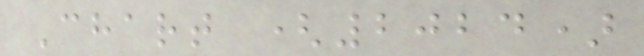Chart (2024)
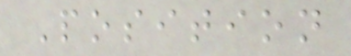Position
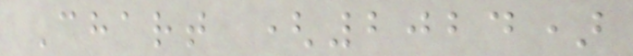Chart (2024)
